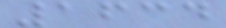1634
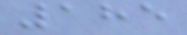185
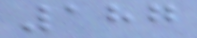187
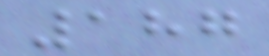187
